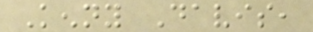Kenny Davis,
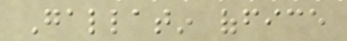Gallatin office
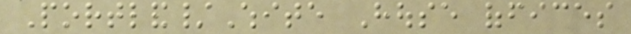Portland/White House offices
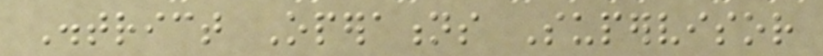District Operations Supervisor
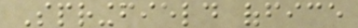Springfield office
